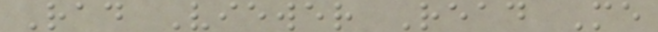Rad Viewer Read Me
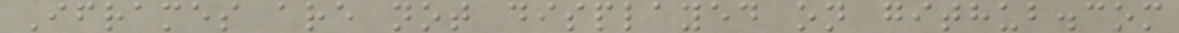Iframes are not displayed on github.com
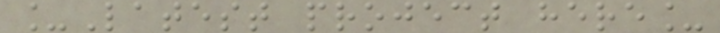_Latest project here_
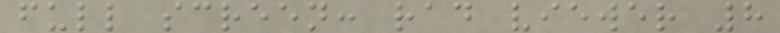full screen: rad viewer 8
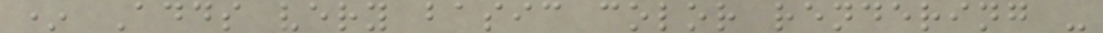* Adds very basic color rendering -
